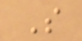S
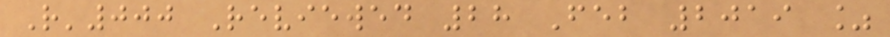R'000 Reviewed 28 Feb 2019 %
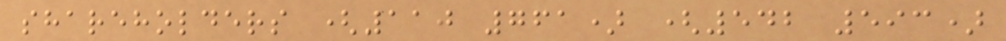shareholders (110 761) (542 593)
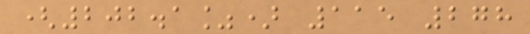(202.1%) 115 278
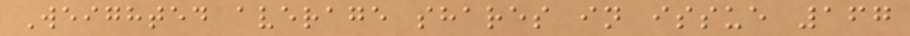Weighted average shares in issue 167
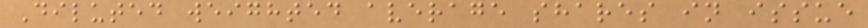Diluted weighted average shares in issue
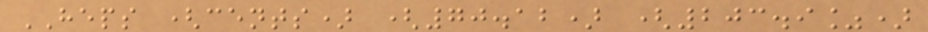HEPS (cents) (70.12) (203.9%)
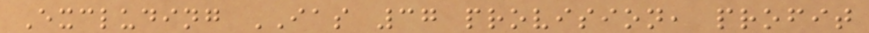Excluding IAS 37 provision, profit
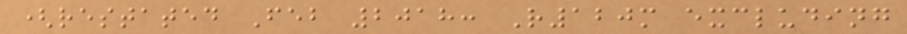(restated Feb 2018: R120m excluding
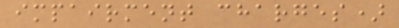impairment charges)
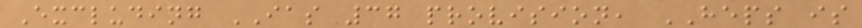Excluding IAS 37 provision, HEPS is
